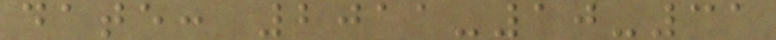date: 2011-10-31
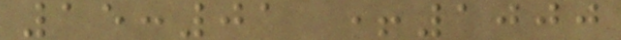15:01 +1000
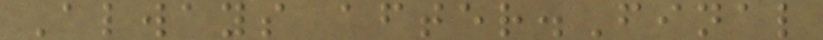Always after.Final
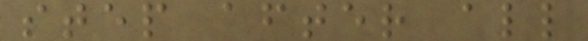step after all
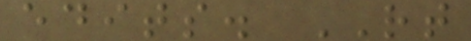edits. RT
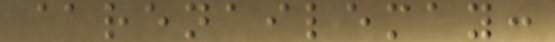@renailemay:
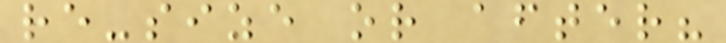re-size or after?
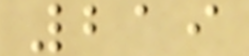219
